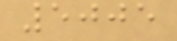5005
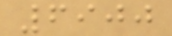6900
